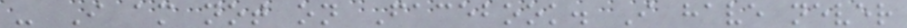- I am not on Facebook. I have never
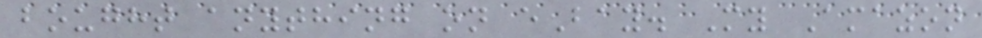bought anything on eBay. My Amazon
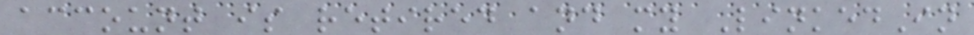account is retired and my LinkedIn
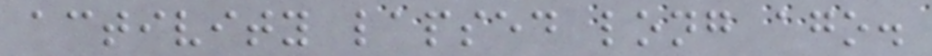activity lapsed long ago.
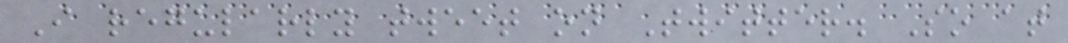I regularly tweet on Twitter. So at
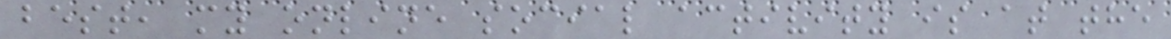best, my online social activity is at the
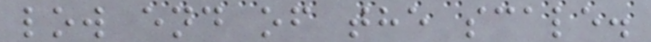low end of the scale.
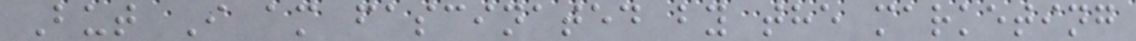But I am fascinated by the marketing
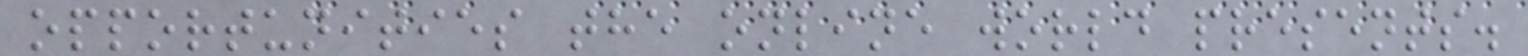opportunities the online world presents.
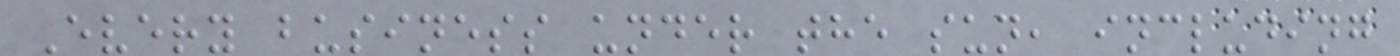Every business under the sun, including
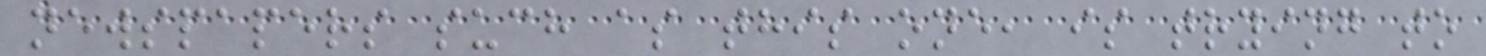newspapers such as this one, is trying to
